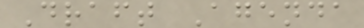Draft Agenda
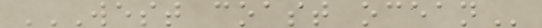WEST COAST OCEAN
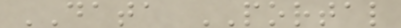DATA PORTAL
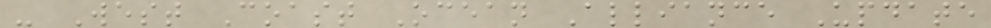- West Coast Ocean Alliance Update
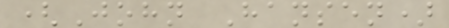(John Hansen)
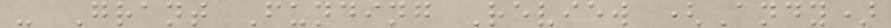- Grant Funding Review (Andy)
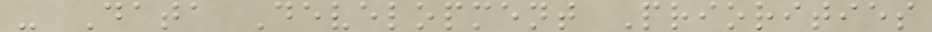- Data Development Priorities
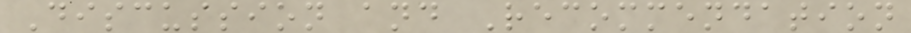Discussion and Recommendation
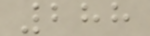288
